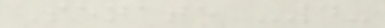Senate -4-
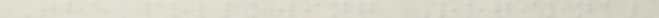The following Regional
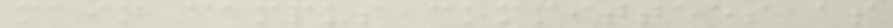main campus committees as
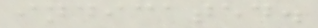indicated.
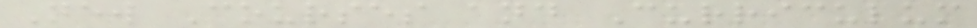New Courses and Curriculum
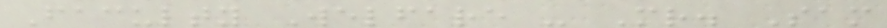Faculty Welfare - Mr. Sam
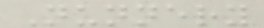Nunnery
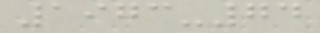1973-74
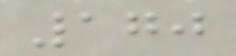170
